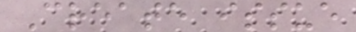Create issue
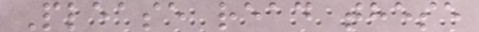Please read these
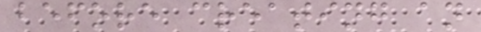before creating an
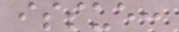issue:
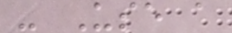- Use a
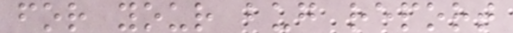for your bug report
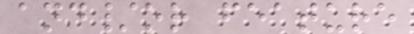and/or feature
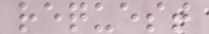request
